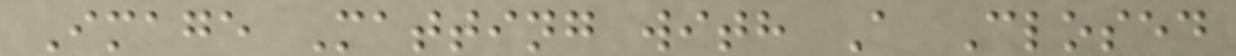Image Matting with A Closed
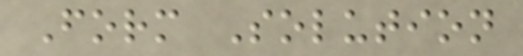Form Solution
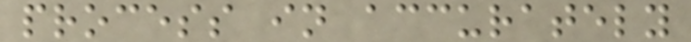process in accurately
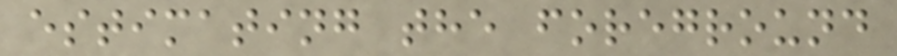estimating the foreground
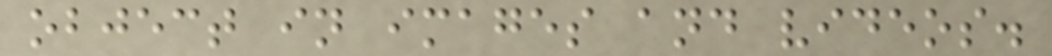object in images and videos.
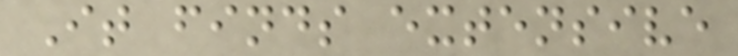It finds extensive
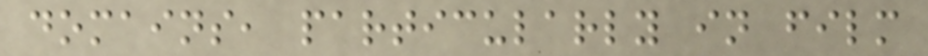domains, particularly in film
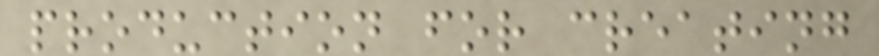production for creating
